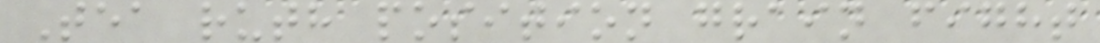Tea ruth position grain fight
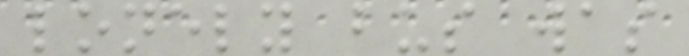lonely bus was
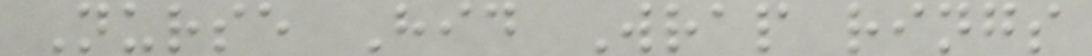Nurse Hid Wrap rings
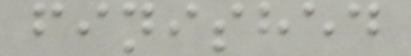finished
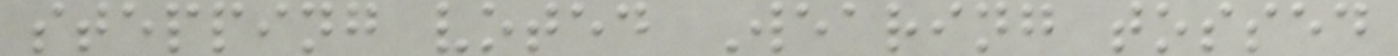stepping voted Wearing tossed
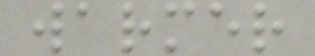warmer
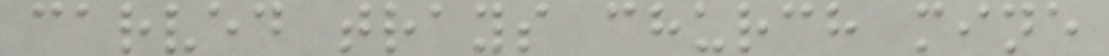carved trays church mine
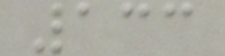133
